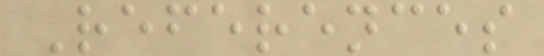References
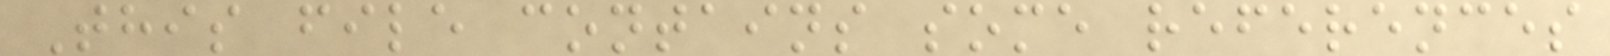This file contains some references
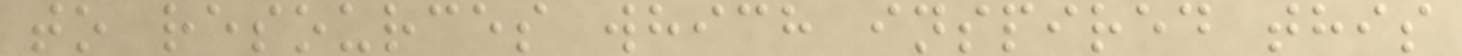to resources which inspired this
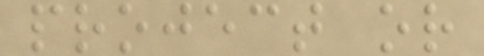project or
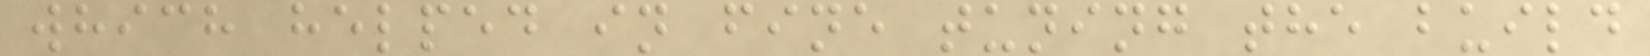which helped in fine tuning the build
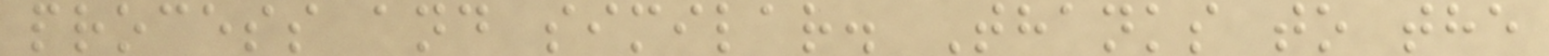process and similar. Thanks to the
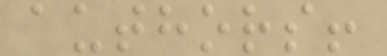authors!
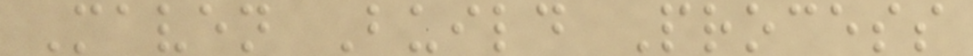Maven Build Process
